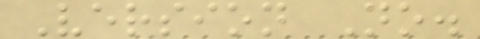Version No.
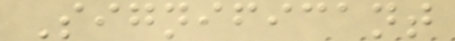Significant
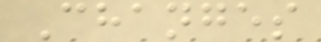Changes
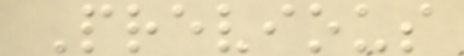Previous
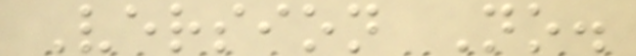Version No.
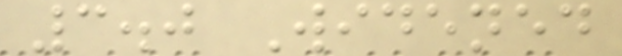3.0 Widened
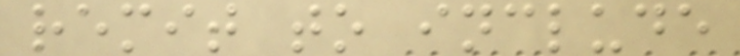remit to include
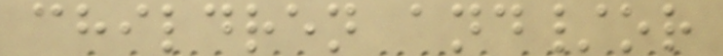children and/or
